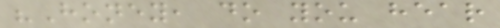"Honey, do you hear
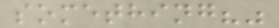something?"
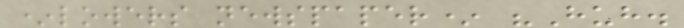*lowers newspaper* "Huh.
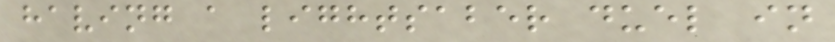having a lightsaber duel in
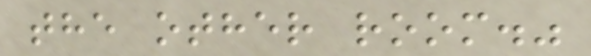the other room."
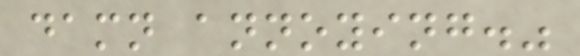damn annoying."
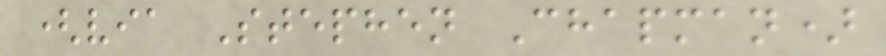(via Stephen Chapman)
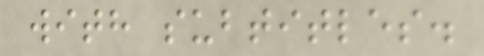with subtitles.
